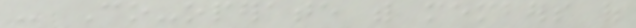- Co-operate with members of
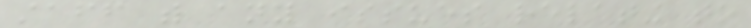staff with any issues relating to
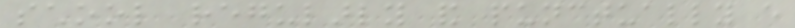school regularly and punctually every
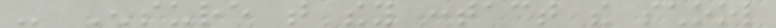- Ensure that they contact the school
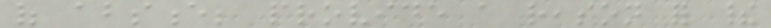of absence; provide a reason for their
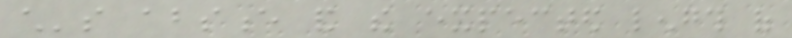child's absence and the expected length of
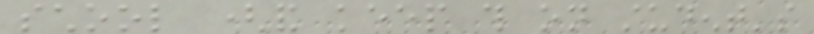school (and keep this on student's
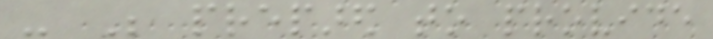- Be prepared to provide
